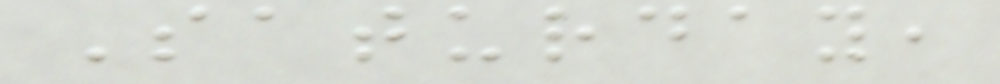Saturday,
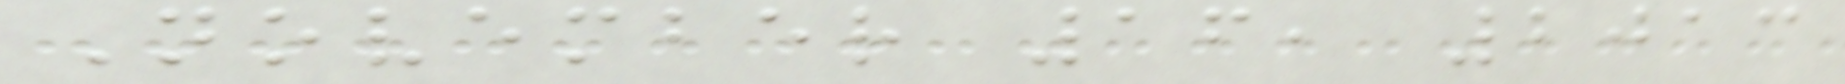November 16, 2013
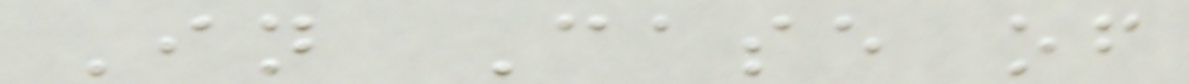In Case of
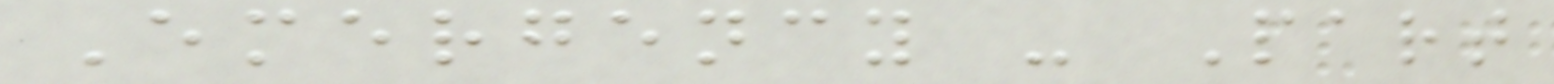Emergency - Part
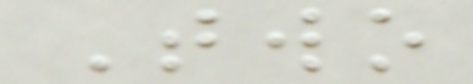Two
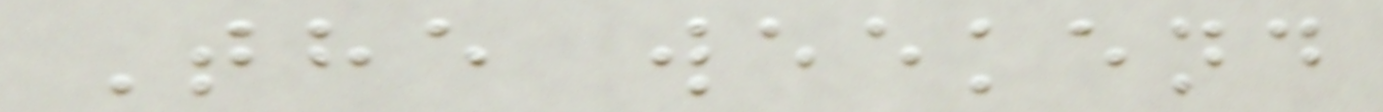The weekend
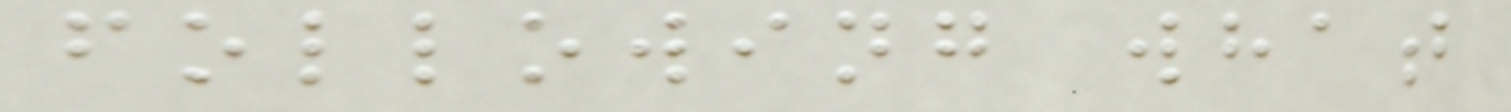following what
